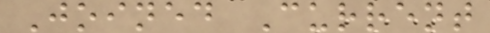Joined Current
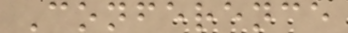Conference
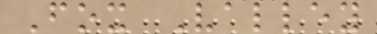Fox Valley
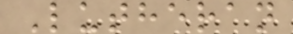Lutheran
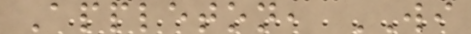Appleton, WI
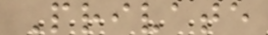Private
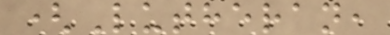(Lutheran,
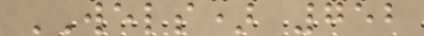WELS) 752
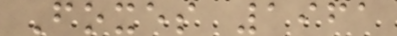Foxes 1961
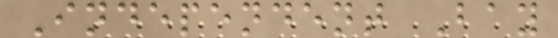Independent Bay
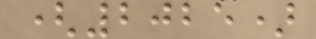(2025)
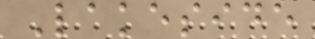Lakeside
